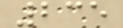235
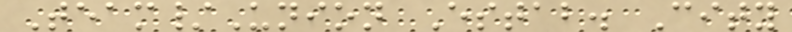Team/Union Estab. City
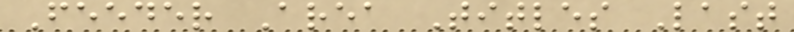Feeder Area Titles Last
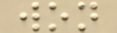won
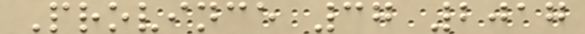Province 37 2017
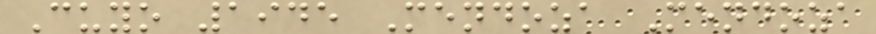Cuyo 1945 Mendoza Mendoza
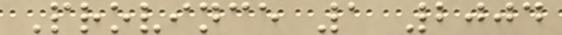Province 1 2004
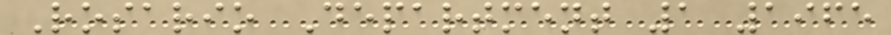Rosario Department 1 1965
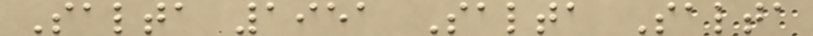Salta 1951 Salta Salta
